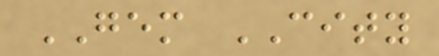GEM CITY
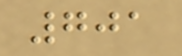701
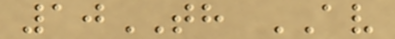10TH AV
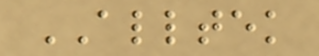ALLTEK
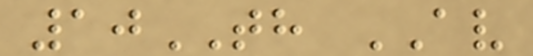10TH AV
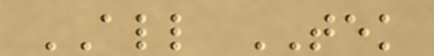ALL TEK
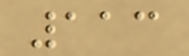113
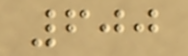600
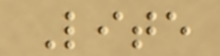Lite
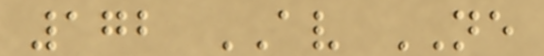172 AV NE
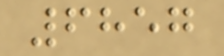6857
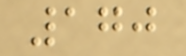170
